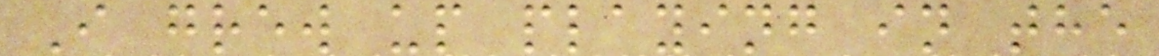I grew up playing in the
